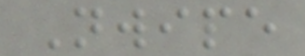Nwipe
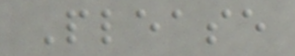Please
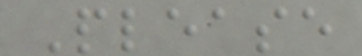Please
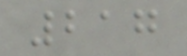217
